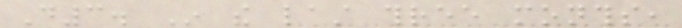D3. In the last three months,
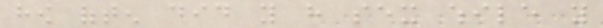how often did you have sex while you
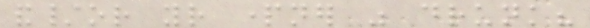and/or your partner was drunk?
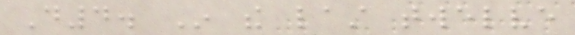D4. In the last twelve
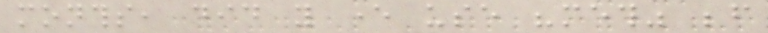months, did you ever use "meth" before
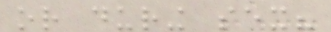or during sex?
